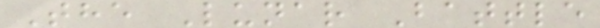The Lunar Battle
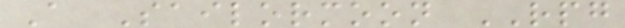A Sailormoon RPG
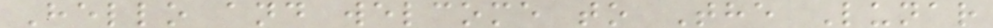Hello and welcome to The Lunar
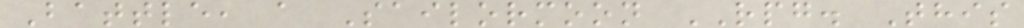Battle, a Sailormoon RPG. This
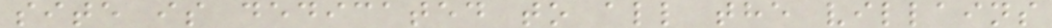site is dedicated to all the villains
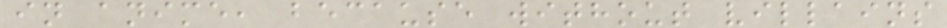in anime, because without villains
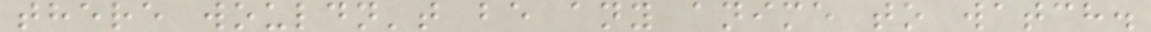there wouldn't be any anime to watch.
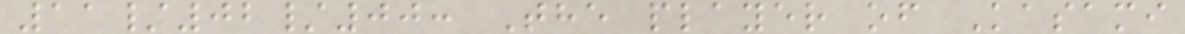11/02/00: The player of Kasami
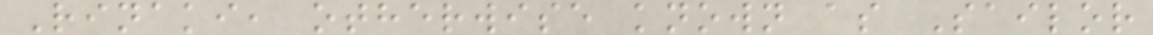Rinaki, otherwise known as Sailor
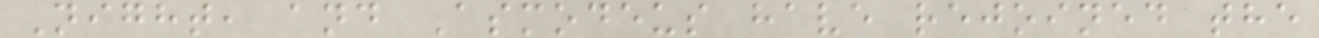Night, and Asmodeus have rejoined the
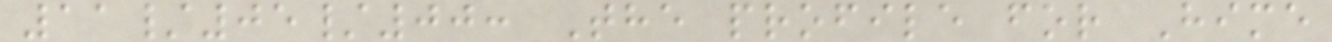11/05/00: The profile for Hime
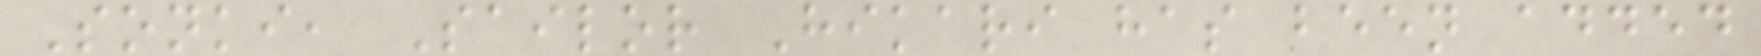Sonki, Sailor Hikari has been added
